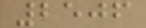2506
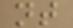nt
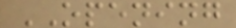OPENING
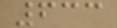633
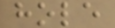hole
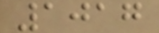1017
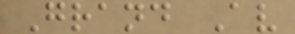Grand Av
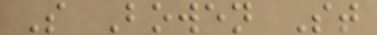S Bowen St
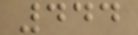444
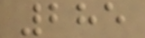285
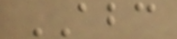ABC
